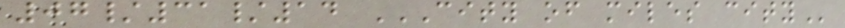07/31/14 CITY OF MILES CITY
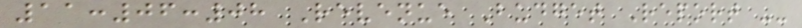11:06:08 Revenue Budget Report --
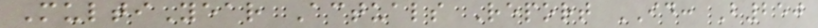MultiYear Actuals Report ID: B250
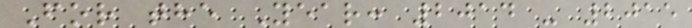For the Year: 2014 - 2015
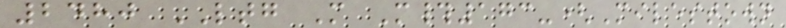2480 LTG M M#173-(Milestown
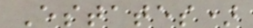Estates)
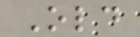Old
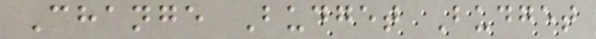Change Budget Budget
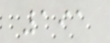191
